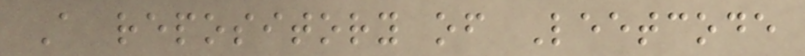A repository of Leetcode
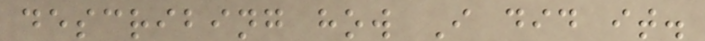describing how I did it.
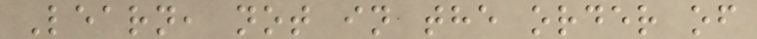Learn, not in the order of
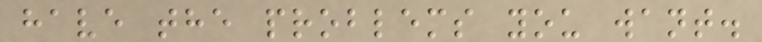have the problems you want.
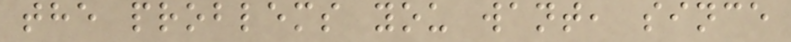the problems you want, since
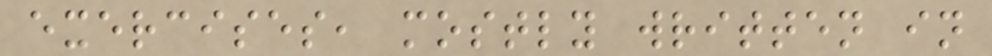exercises, mostly written in
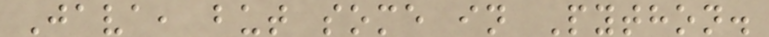Java, but some in Python.
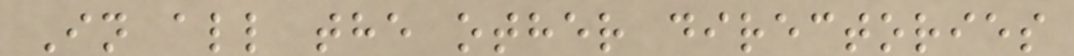In all the other directories
